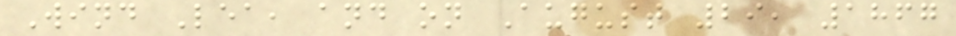Wind Lea, and on August 29, 1867
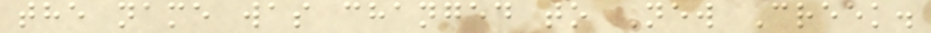the name was changed to New Creek.
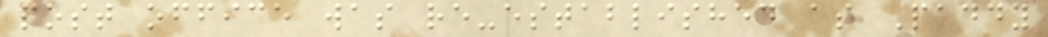post office was re-established as Paddy
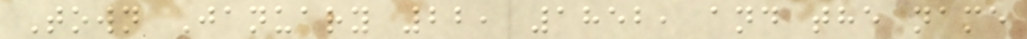Town January 22, 1852, and the name
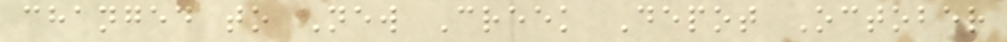changed to New Creek Depot October
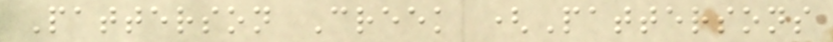Patterson Creek (Pattersons
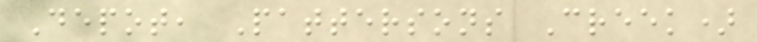Depot, Pattersons Creek)
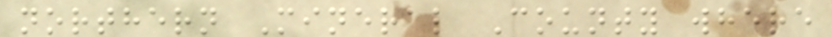northern Mineral County where
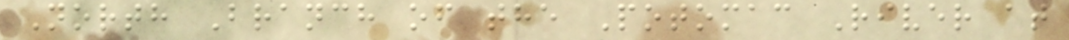North Branch of the Potomac River at
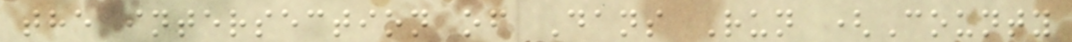the intersection of Dans Run (County
